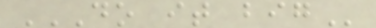DO IT BIG
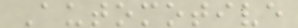Automotive
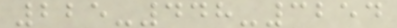225-448-3254
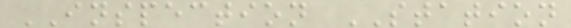INSPECTION STATION
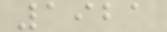1921
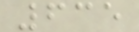635
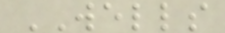WELLS
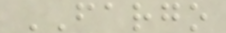FARGO
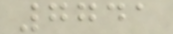7741
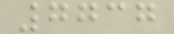7737
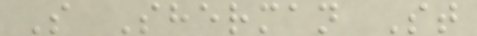S Sherman St
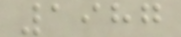1987
